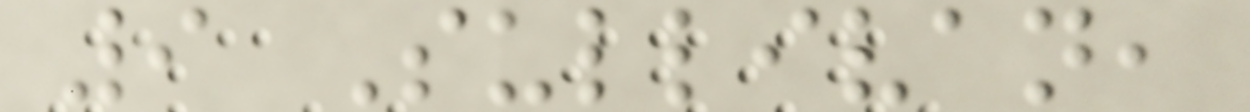9 Sullivan,
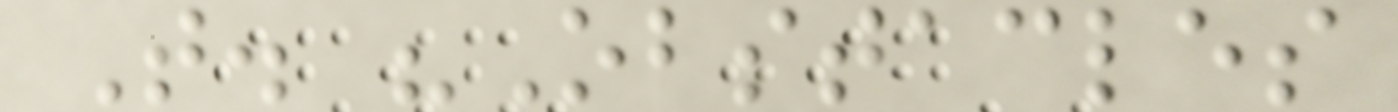T. "Obstacles
